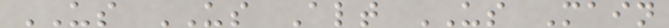US US Alt US Main
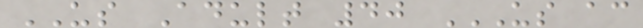US Adult 40 US AC
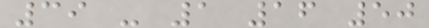39 - 1 16 50
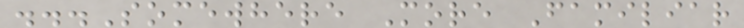...Somewhere More Familiar
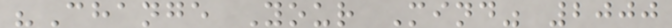"Change Your Mind" 2000
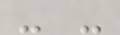- -
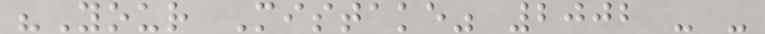"Your Mistake" 2002 - -
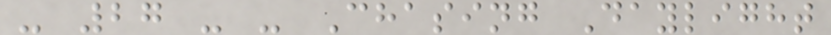- 27 - - Chasing Daylight
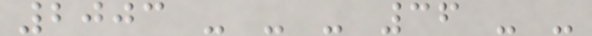2003 - - - 36 - -
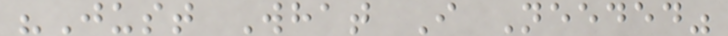"Just What I Needed"
